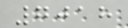7018
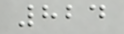824
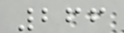266
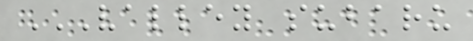VALLEY SUBARU
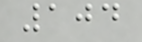104
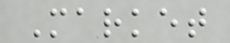Market
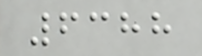6388
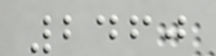2460
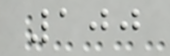100
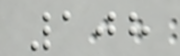108
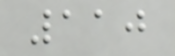110
